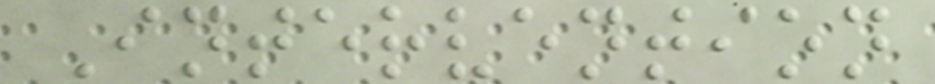Intervention
